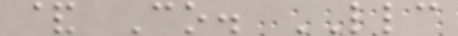& Co. LLC
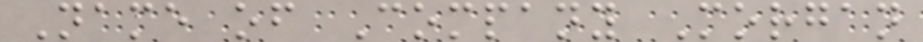Name of Company Morgan
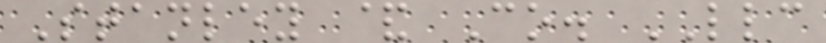Stanley & Co. LLC
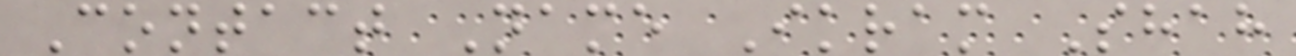Contact Name Ikram Shah
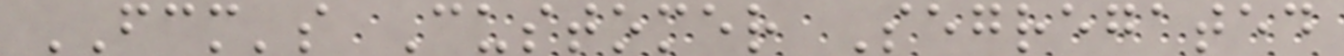FCM's Customer Segregated
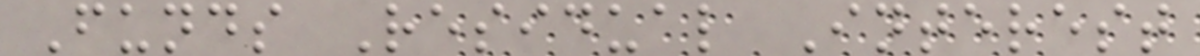Funds Residual Interest
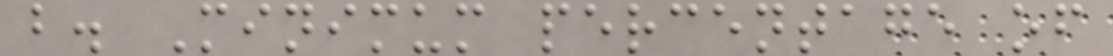b. Minimum percentage of
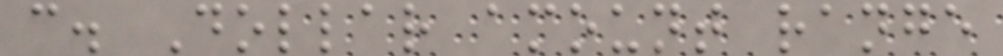c. Dollar amount range
